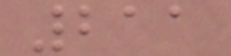211
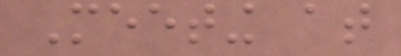Meeting at
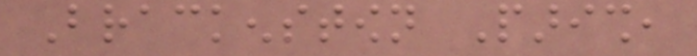Brackenstown Parish,
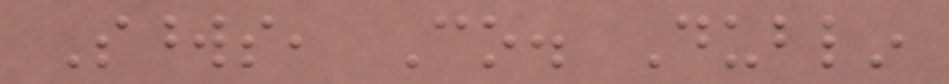Swords, Co. Dublin
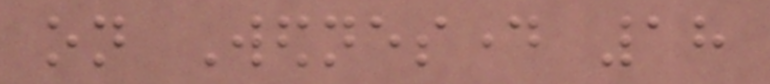on Wednesday 18
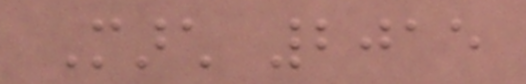March 2015
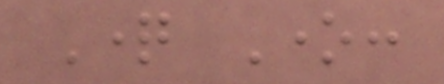Question One:
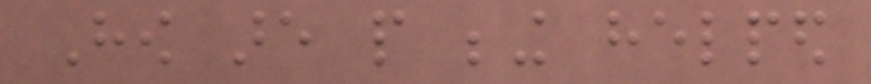How are people being helped
